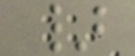}
